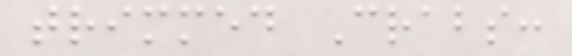trimmed Crabs:
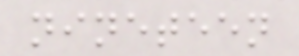nineteen
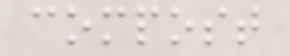compost
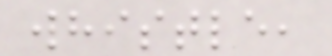whistle,
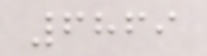6869
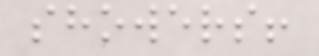showers!
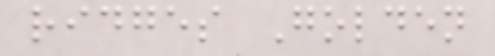ridges Golden
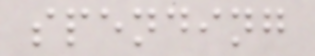spending
